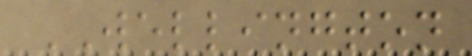WELLINGTON
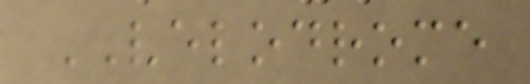VELODROME
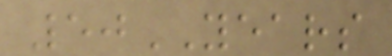50YEARS
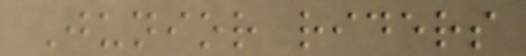Junior riders
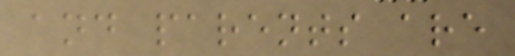and parents are
